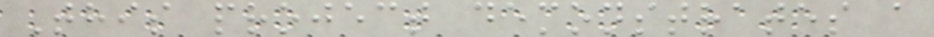This project demonstrates a
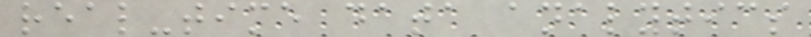real-time data analytics
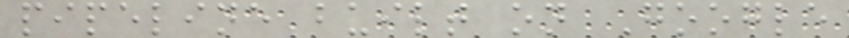pipeline built on Google
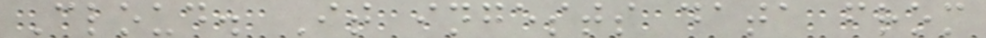Cloud. It ingests data from
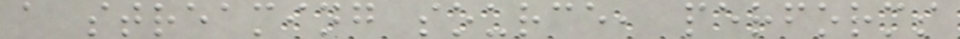a streaming source, performs
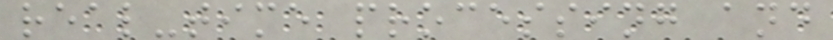real-time processing and
